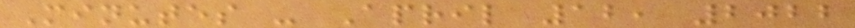Minutes - April 12, 2022
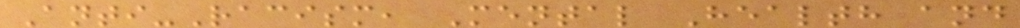Anti-Racism, Mental Health and
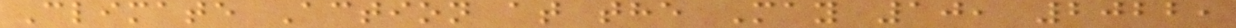Climate Action at the May 10, 2022,
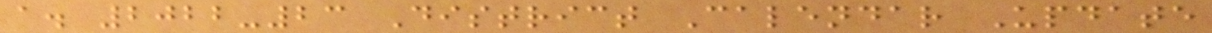a. 2022-23 District Calendar Update
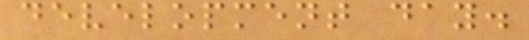development day.
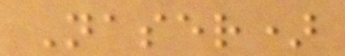Naser)
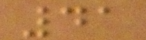41
